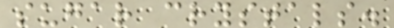sugar crystals.
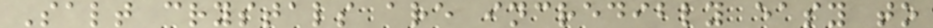Salt crystals are incredibly easy to
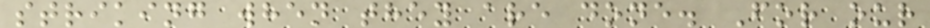striking when they are done. For our
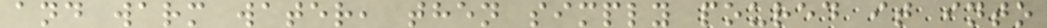and warm water, then simply poured it into
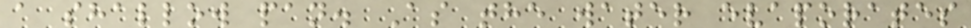a shallow pan. As the water evaporates
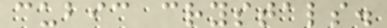cubic crystals.
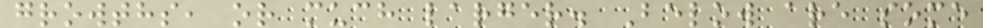growths, or much larger. Below are some
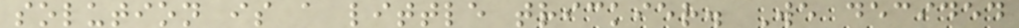solution is a little trickier. We decided
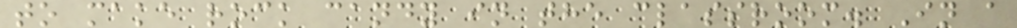to make rock candy in the classroom. In a
